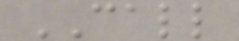CALL
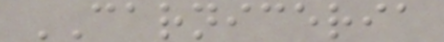CARNICERIA
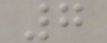7
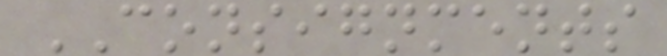CONSIGNMENTS
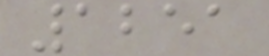1251
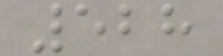528
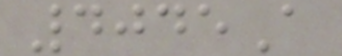4045A
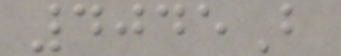4045B
